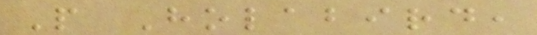P Holabird,
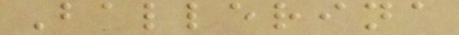Ballerina
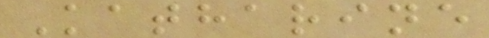Katharine
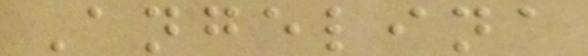Angelina
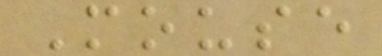Mouse
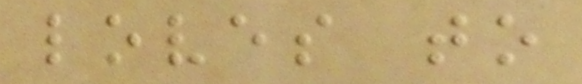loves to
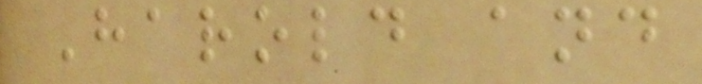Harold and
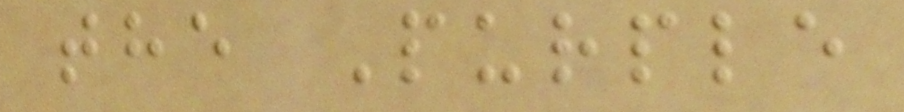the Purple
